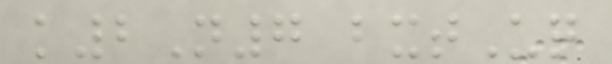k2N7 bxtUq
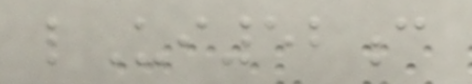lUi52c
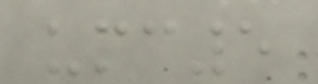umc5
